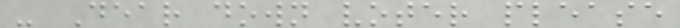- Dear down voter please
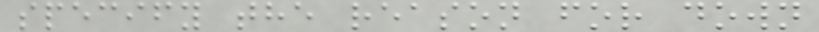specify the reason for down
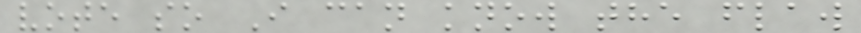vote so I can know the flaw
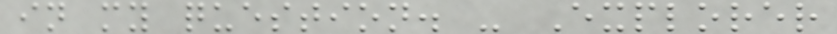in my question. - Explorer
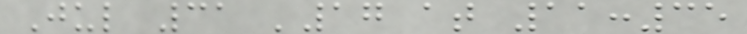Jul 31 '17 at 11:35
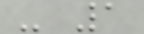- 1
